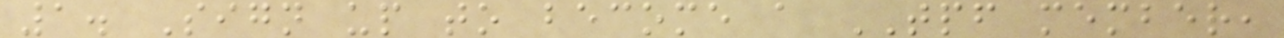1. Sign up to become a TPF member,
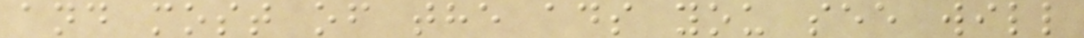and most of the ads you see will
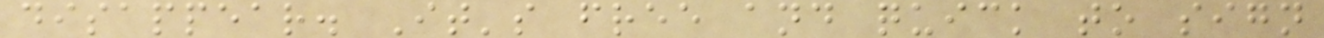disappear. It's free and quick to sign
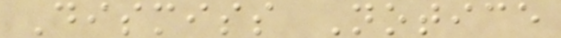Dismiss Notice
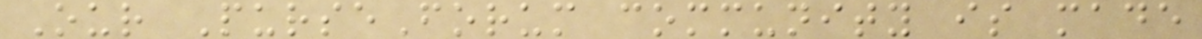Our PurseForum community is made
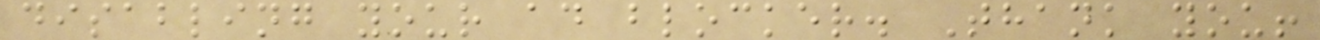disabling your ad blocker. Thank you!
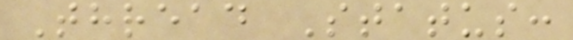Thread Status:
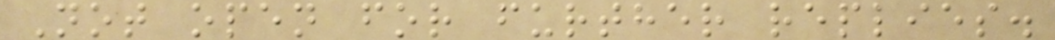Not open for further replies.
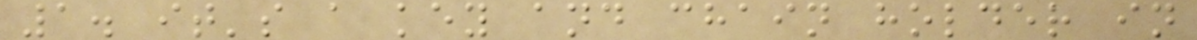1. it's a key and chain holder in
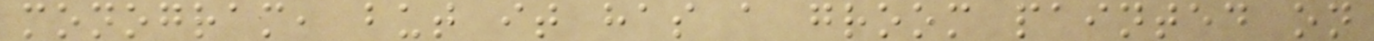monogram, but it has a groom painted on
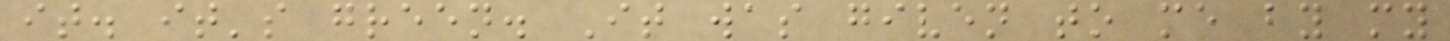it. it's green. It was given to me by my
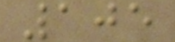105
